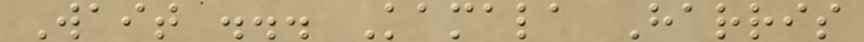Wait ... Kamala Harris
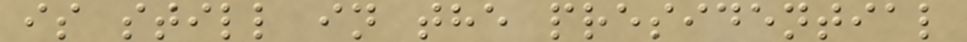is still in the presidential
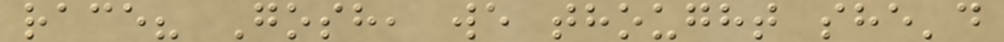race? Gosh, we thought she'd
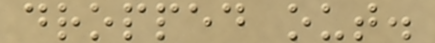dropped out.
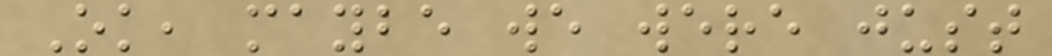Ok, maybe we were just
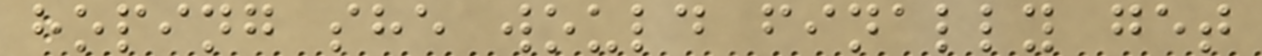hoping she would finally get
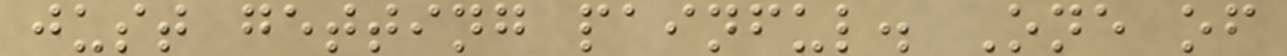just getting painful. One of
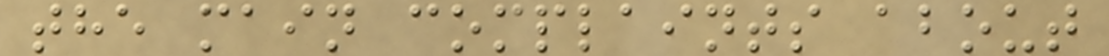the main complaints about
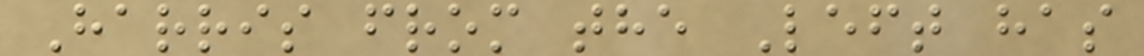Harris from the Left has
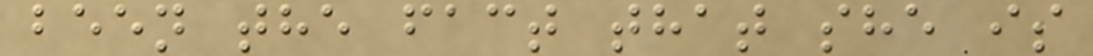been the fact that she is
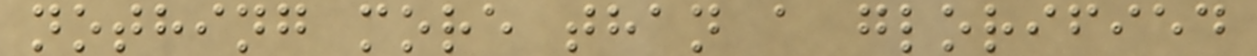nothing more than a glorified
